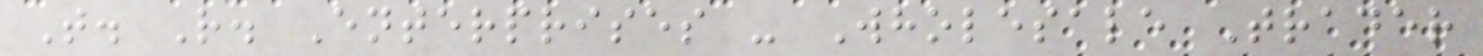T. R. Enterprises - Wholesale Trader
